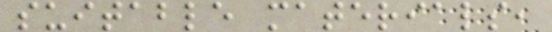suitable materials,
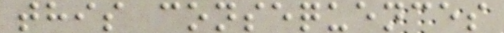this consequences
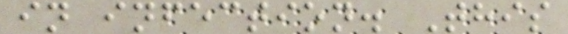in infection. This
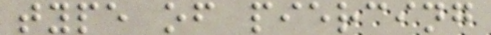type of piercing
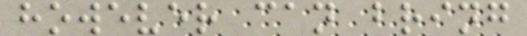however can bring
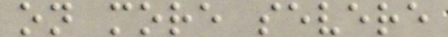on more severe
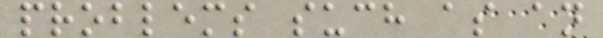problems such as an
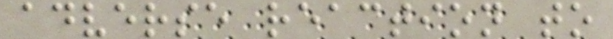adverse reaction to
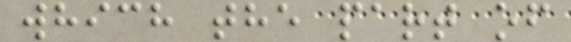which the part of
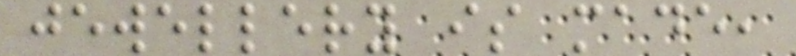jewellery is made,
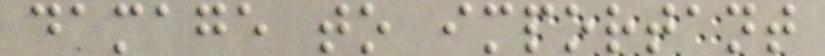damage to important
